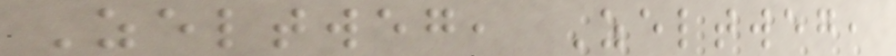Zeltweg, Zeltweg,
